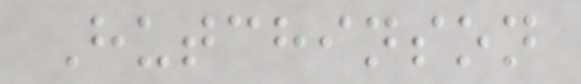Hutchinson
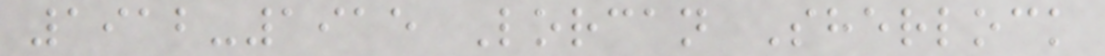1912-1915 Lorcan Sherlock
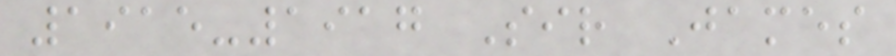1915-1917 Sir James
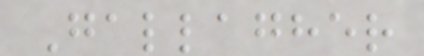Gallagher
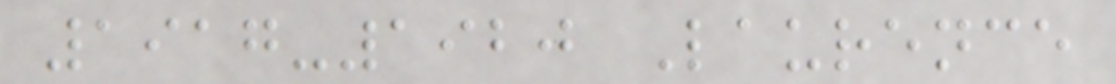1917-1920 Laurence
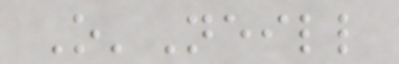O'Neill
